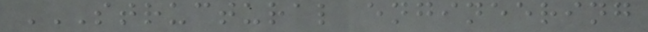STRUCTURAL ENGINEERING
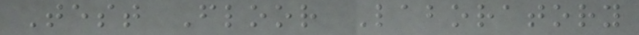Test Floor Laboratory
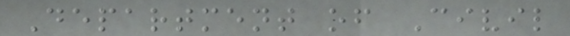Department of Civil
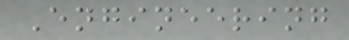Engineering
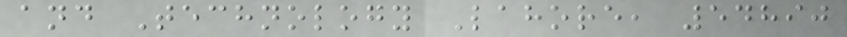and Technology Lahore, 54890
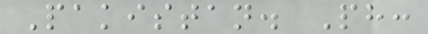Pakistan. Ph:
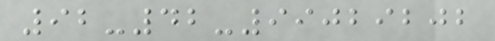92-42-99029202
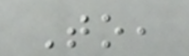To,
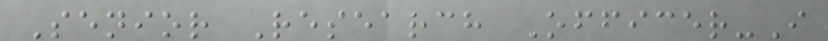Senior Research Officer-I
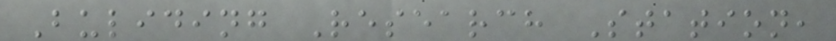Buliding Research Station,
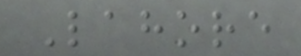Lahore
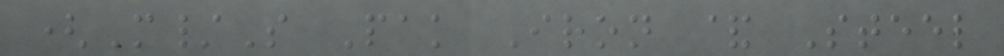(M/S Pak Iron & Steel
